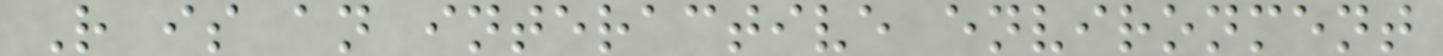R is an interactive environment
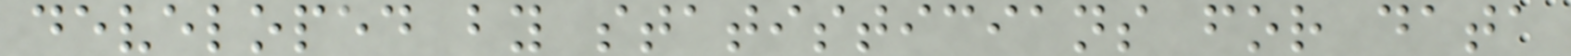developed by statisticians for data
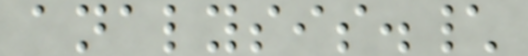analysis.\
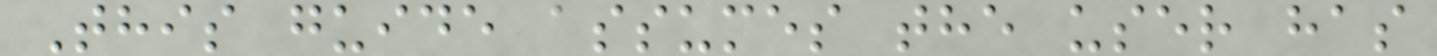This guide assumes the user has
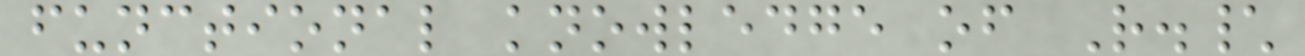functional knowledge of R.\
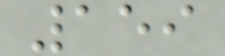159
